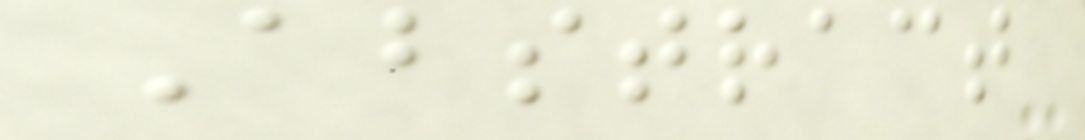Abstract
